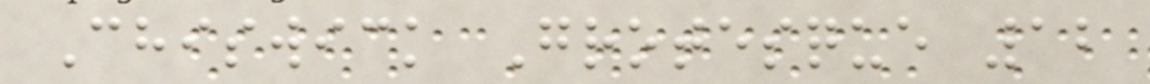Chiswick Grotesque 12
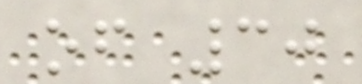of 30
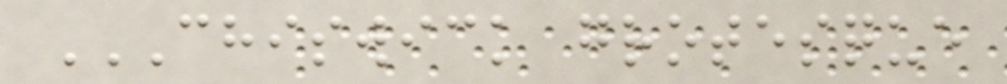CHISWICK GROTESQUE
